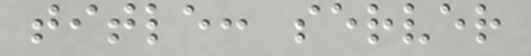title: server
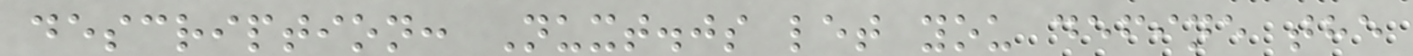description: Nuxt.js let you define the
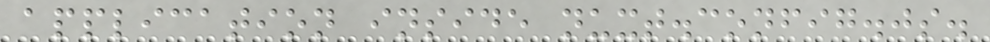application inside nuxt.config.js.
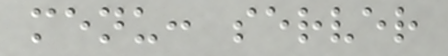menu: server
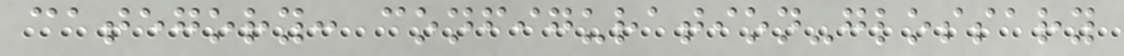category: configuration-glossary
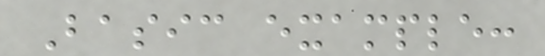Basic example:
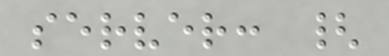server: {
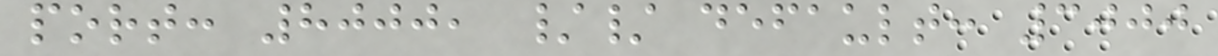port: 8000, // default: 3000
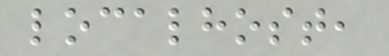localhost,
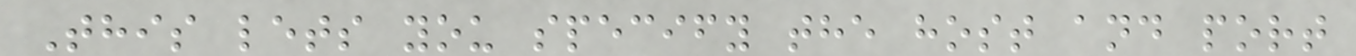This lets you specify the host and port
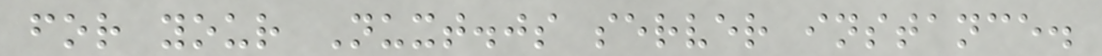for your Nuxt.js server instance.
